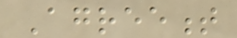Agreement
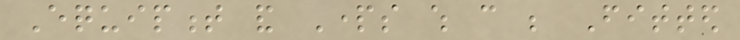Equipment and Parts which can be Fitted
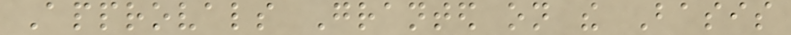Approvals Granted on the Basis
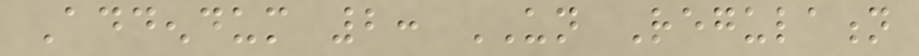Addendum 2: UN Regulation
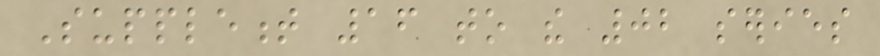Supplement 16 to the 02 series
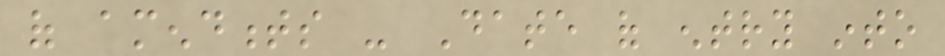of amendments - Date of entry into
